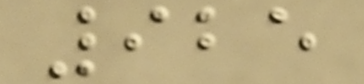925
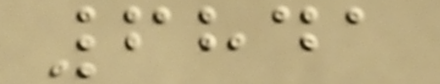6841
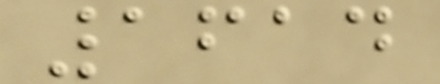1614
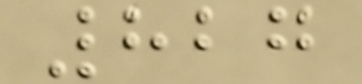827
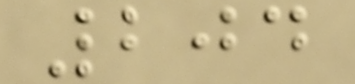204
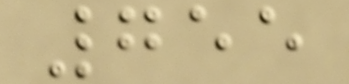755
